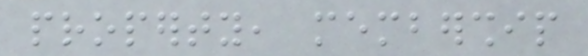property, membership
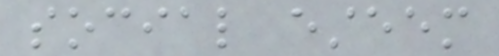social esteem
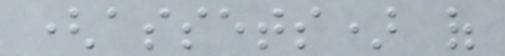(assets) of
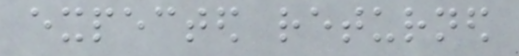expected returned
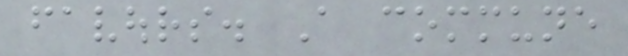favours. A commune
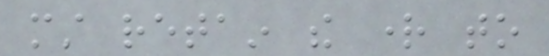must retain the right to
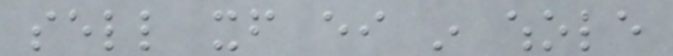sell itself either in whole
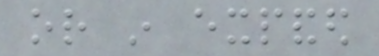or in expanded
